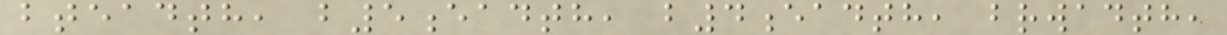bteadth, b5eadth, b4eadth, brwadth,
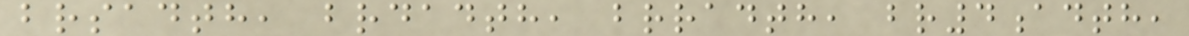brsadth, brdadth, brradth, br4adth,
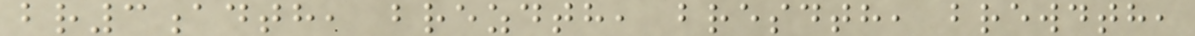br3adth, brezdth, bresdth, brewdth,
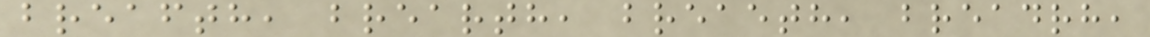breafth, brearth, breaeth, breadrh,
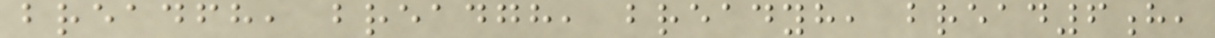breadfh, breadgh, breadyh, bread6h,
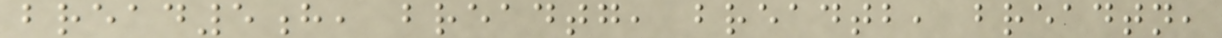bread5h, breadtg, breadtb, breadtn,
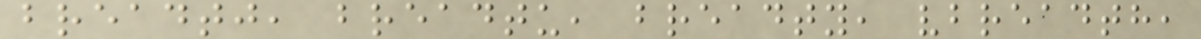breadtj, breadtu, breadty, vbreadth,
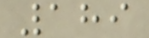189
